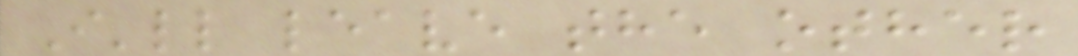I'll leave the other
